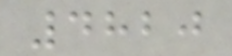4820
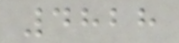4828
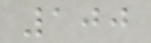100
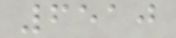6510
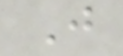J
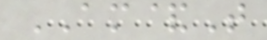AM&T
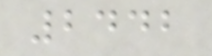2442
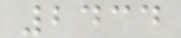2434
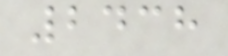2438
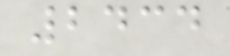2434
